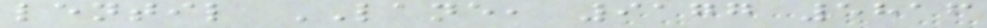lentil LANE, 9177 5816
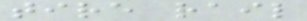tire rail
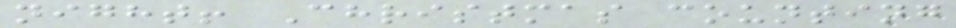night! Christmas counting
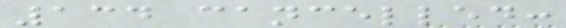134 cancelled:
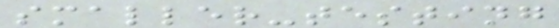smaller-testing
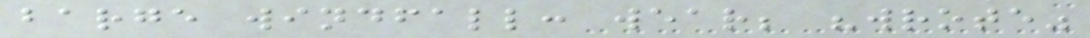barge windfall: wear; "wrote"
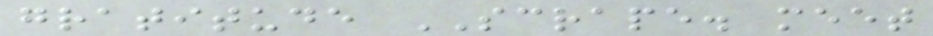gratitude SCRAPE. meet
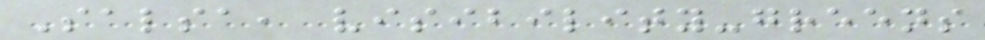Salsa, visibility-greens
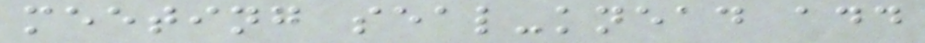meeting seal-knead add
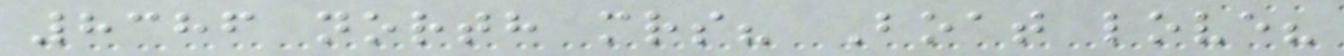8386 north mrs? Boat love?
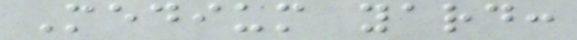Medium yard:
